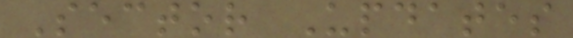Sector Updates
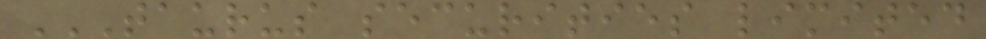TAURUS SECURITIES LIMITED
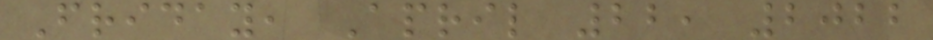Friday, April 22, 2022
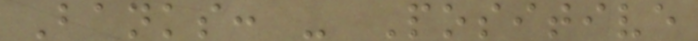Banks: - Positive
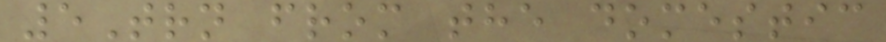5Trn from the domestic
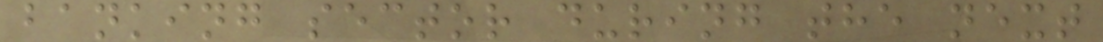banking sector during the next
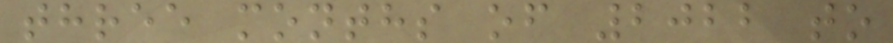three months of 2022 to
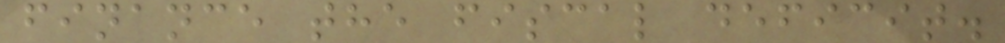finance the fiscal deficit.
